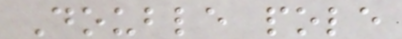Double pole
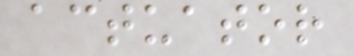actuator
